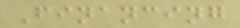Financing
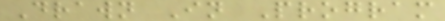Drawn In Program
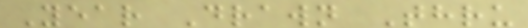Year Drawn Thru
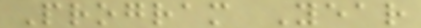Program Year
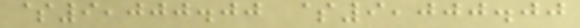$9,000.00 $9,000.00
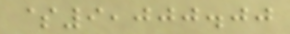$9,000.00
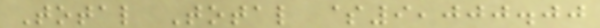Total Total $9,000.00
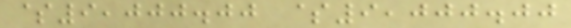$9,000.00 $9,000.00
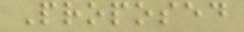Proposed
